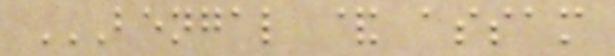BENGAL & ASSAM
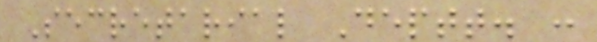Secretarial Deptt. :
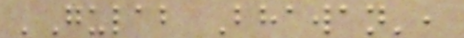'Gulab Bhawan',
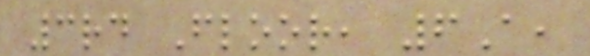3rd Floor, 6A,
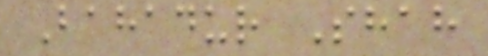Bahadur Shah
